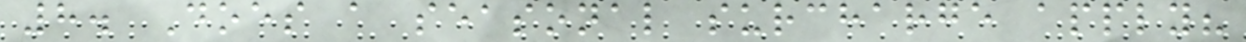8. Does a seasonal surcharge apply?
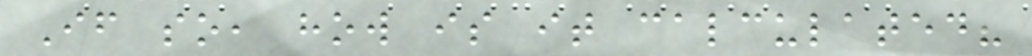If so, how is it calculated?
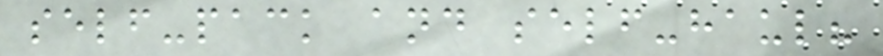self-pack and self-haul?
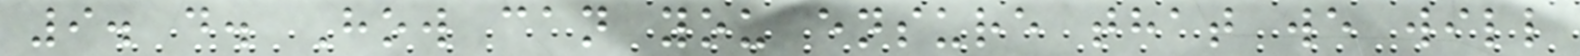9. d. How can you ensure that we will
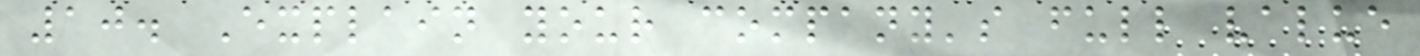10. Explain your company's full value
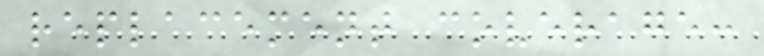replacement coverage:
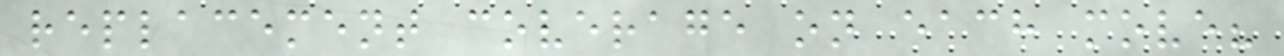replacement coverage on each move?
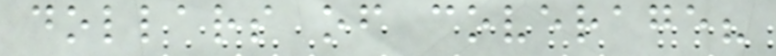dollars of coverage?
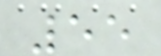55
